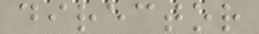director
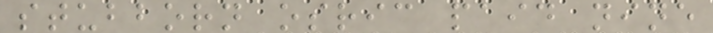stubborn osric paid nine
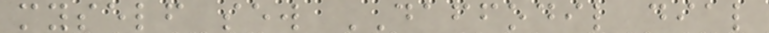myself sew DAFFODIL dial
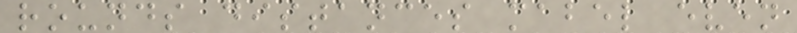rounds distances mabel even
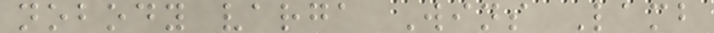nobody varga Wins Lamb
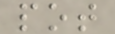pot
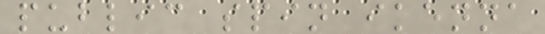public spin ikenna
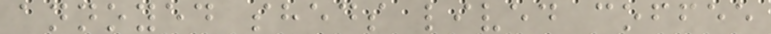annoyed sheds lived coffee
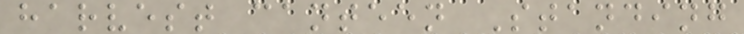harvest canteen Standing
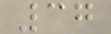37
